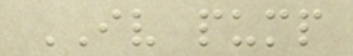IV pump
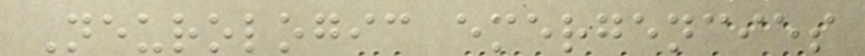Neurologic emergencies
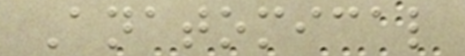Anatomical
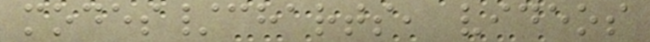modes/charts, videos
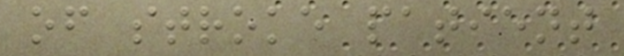of stroke patient
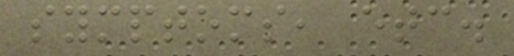symptoms, etc.
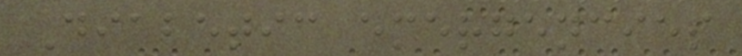Diabetic emergencies
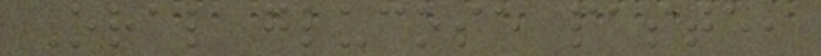Oral glucose paste,
